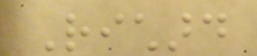Richard
